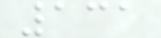131
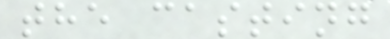the casting
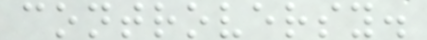controversy.
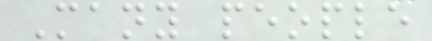Many people
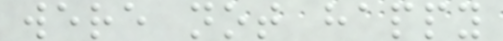were not happy
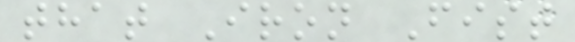that Iron Fist
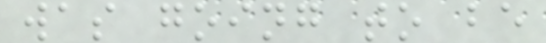was going to be
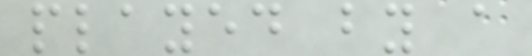played by a
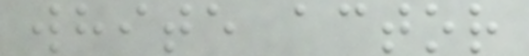white actor
